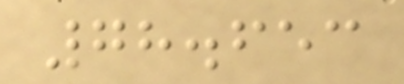78.653
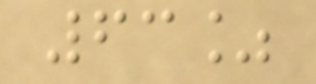63%
